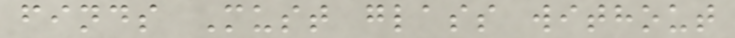finds Must glass without
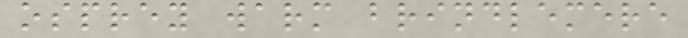osprey warm brindlemere
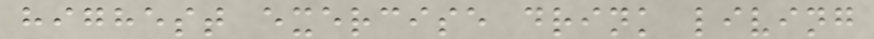highest exercise drink living
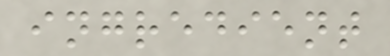ingredient
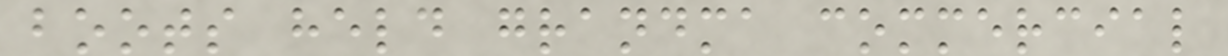boots held grandma commercial
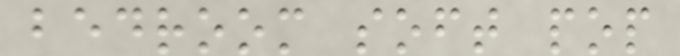bedroom soft pop
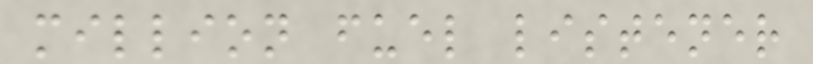million fuel listener
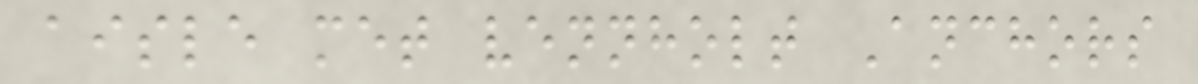aisle met vennholt Anchors
